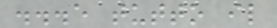...e tutto il
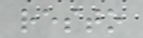resto
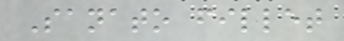Sanato fillet
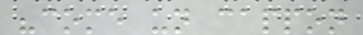"come un cappon
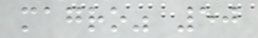magro" 50
